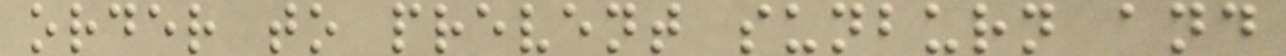order to prevent sunburn and
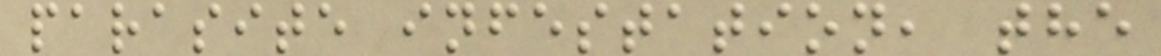parasite infestation, the
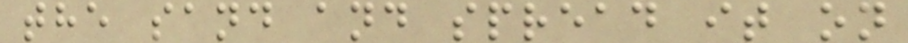the sand and spread it on
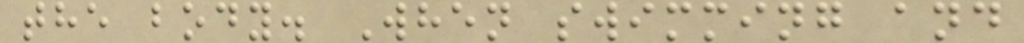the body. When swimming and
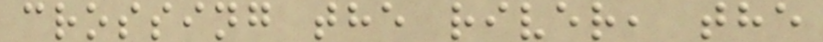crossing the river, the
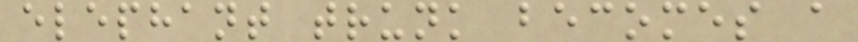elephant trunk becomes a
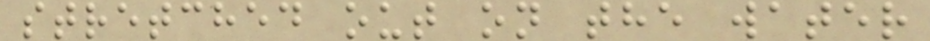stretched out on the water
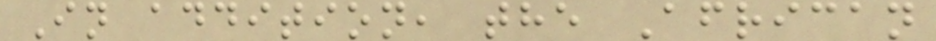In addition, the African
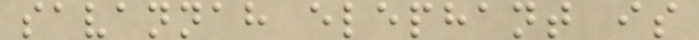savannah elephant is
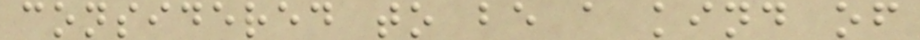considered to be a kind of
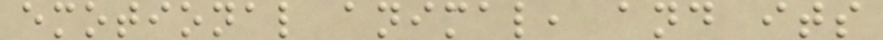emotional animal, and its
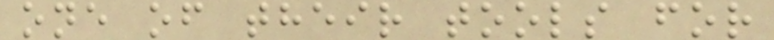one of their tools for
